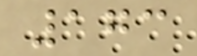173
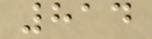814
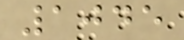1045
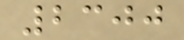2300
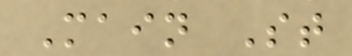Main St
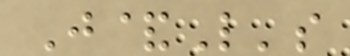J&L's
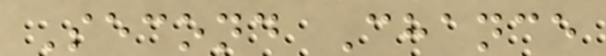Second Chance
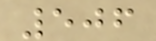506
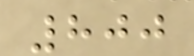800
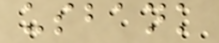usbank
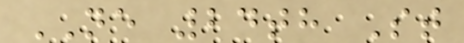NE 24th St
